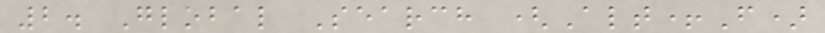2. Global Search (Alt+F)
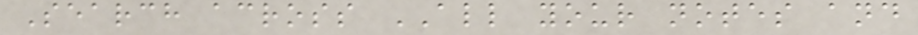Search across ALL your notes and
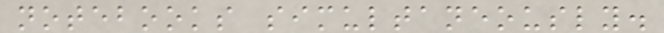notebooks simultaneously.
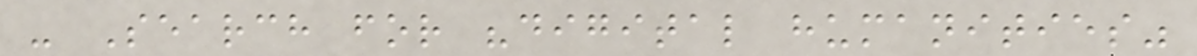- Search for "digital humanities"
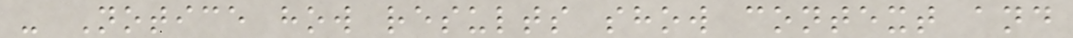- Notice how results show context and
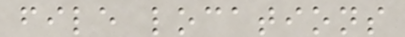file locations
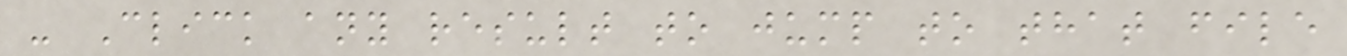- Click any result to jump to that file
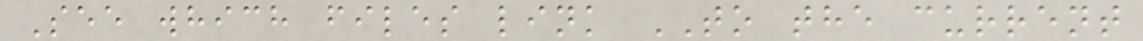See which files link TO the current
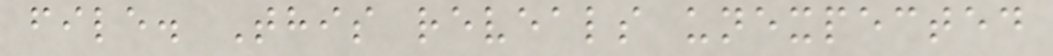file. This reveals unexpected
